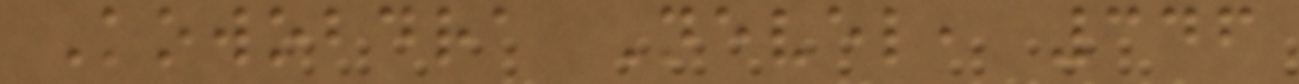Kowobdra Nevel, 346
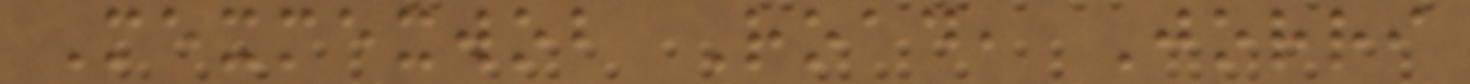Mexmexwob Road, Jorri
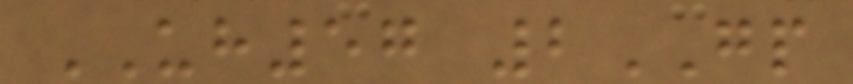UH57 2GP
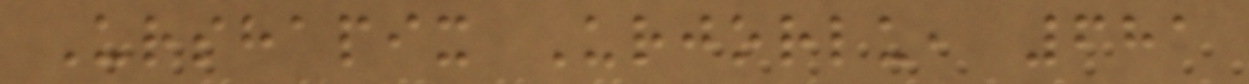Urshapix Urjorlu, 681
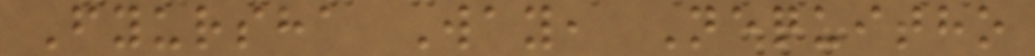Fyursha Way, Nequitho
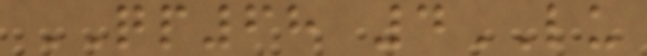QP68 4LU
